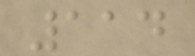114
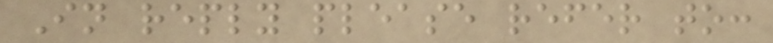In reply please refer to:
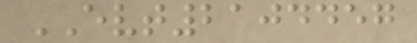EVT2104457
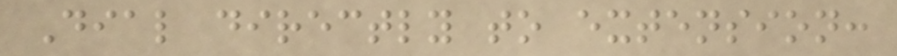Dial directly to extension:
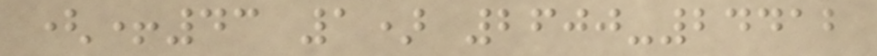(+43 1) 2600-24412
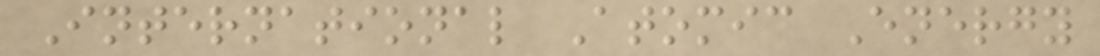International Atomic Energy
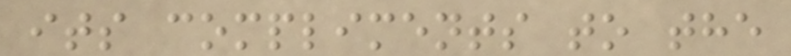its compliments to the
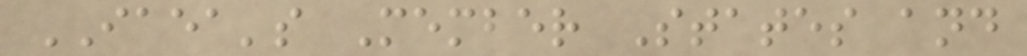IAEA's Member States and
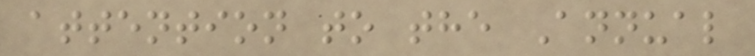attention to the Annual
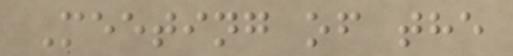Meeting of the
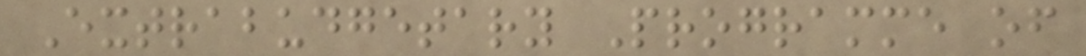Extrabudgetary Programme of
